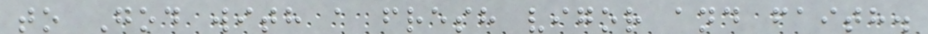to God with a fresh vigor and faith.
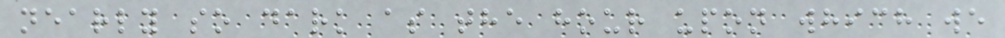nearly so dark as the hour upon which we
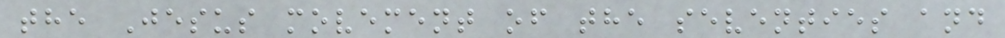the Jesus movement of the seventies and
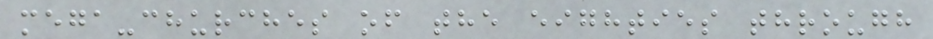mega-churches of the eighties through
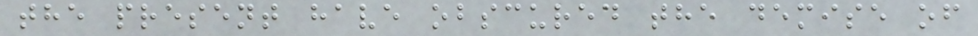the present have obscured the demise of
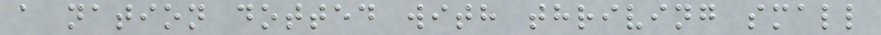a nation dotted with thriving small
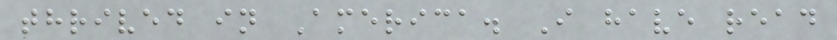thrived in America. I have read
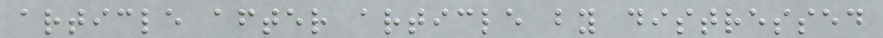article after article by distressed
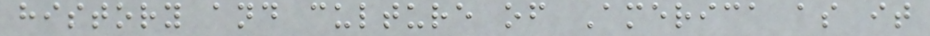history and culture of America as it
